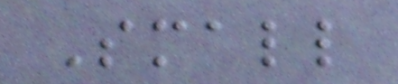Small
